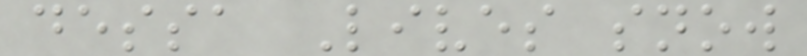dessa Lives snow
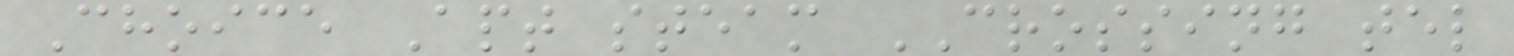Choice Apt steam CROSSING tel
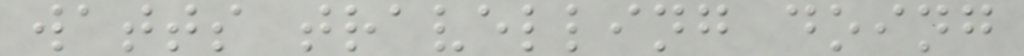watts travelling doing
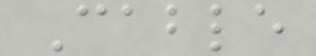Cable
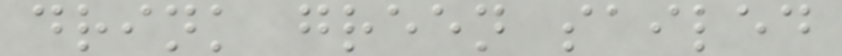drink green sailed
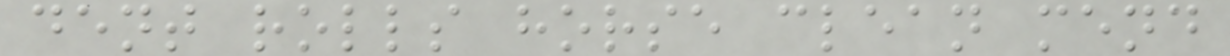dent rolls horse clean mend
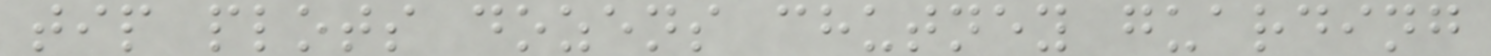tip plots dozens chutney guarding
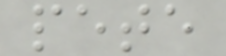pete
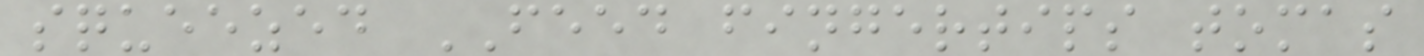squeezed FEED fingertips tomas
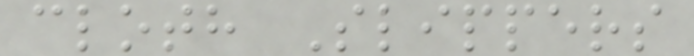cloth Slippers
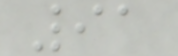91
